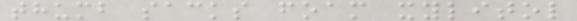thumb sacks foam xylitol
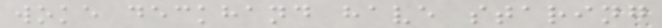woke deckhand have staring
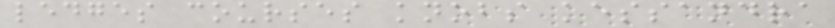ledges courses knobs kessandra
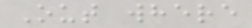Out where
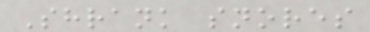Shrank snores
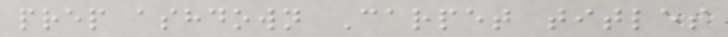prep ashdown Carpet titles
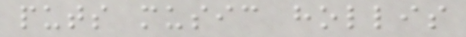puts music hollis
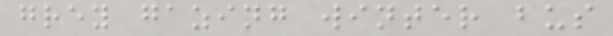grey gazing winter bus
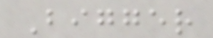Bigger
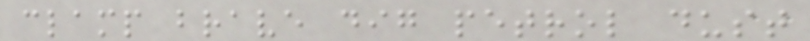clamp brave dig petrol dust
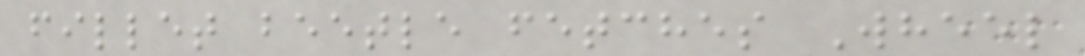fillet beetle fetches Wheel
